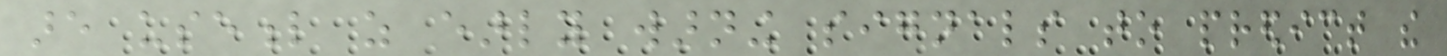are useful as early warning signals to predict the
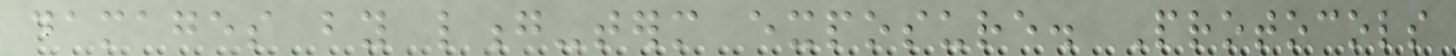damages by long-term exposure. Protocols
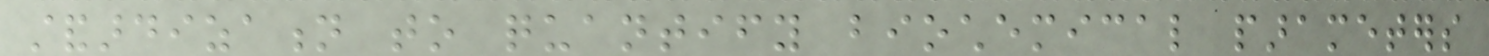standardization to quantify biochemical parameters
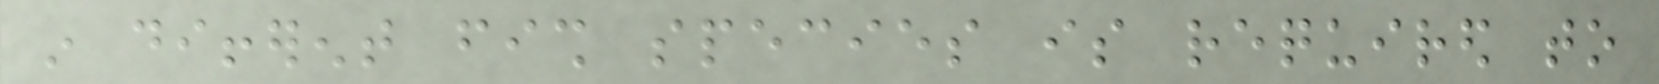in different fish species is required to
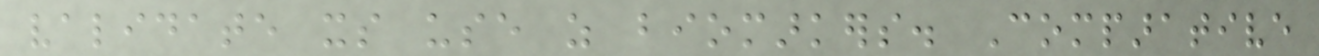validate its use as biomarkers. Comparative
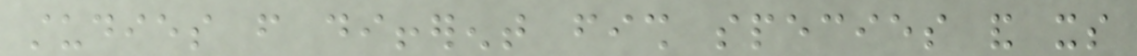studies from different fish species and its
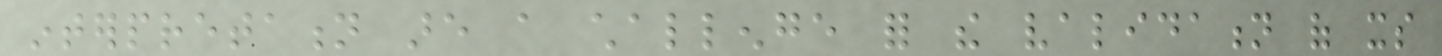interpretation are a challenge for the validation of its
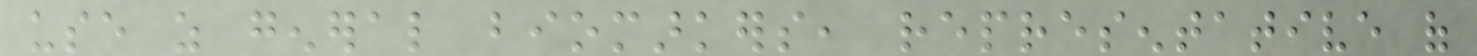use as general biomarkers, representative of
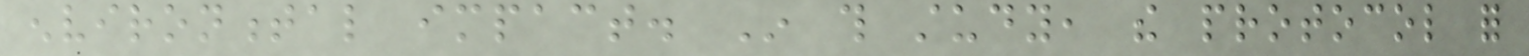environmental impact. In this study, the protocol for
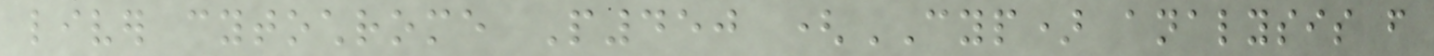liver cytochrome P450 (CYP) analysis from
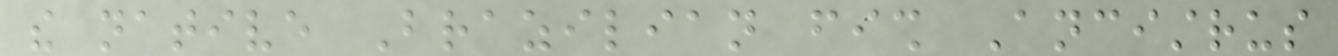the native Brazilian fish Ancistrus
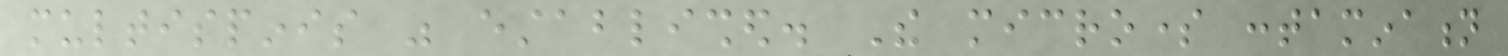multispinis was established. The microsome contamination
